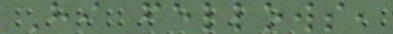Hi fellows,
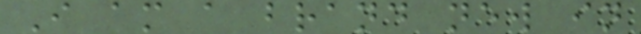I am a brand new in
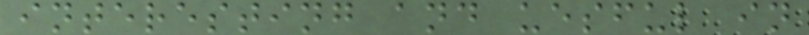interesting and uesful in
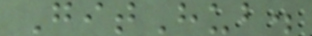GitHub.
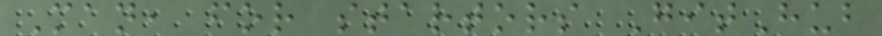Man, for startors GitHub
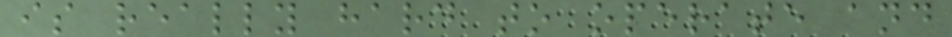is really hard to operate and
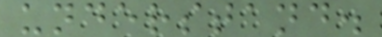understand.
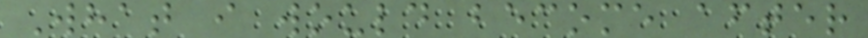What i would become after
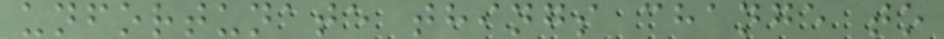unfortunate things change to
